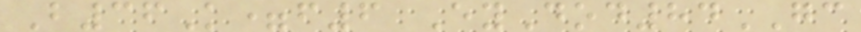B36K=f6 EyDod84GC
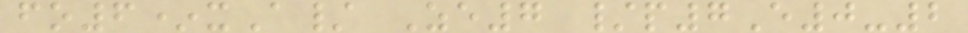fo6*xA/ Ze7 /p7E0-2
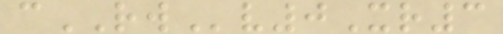cRWv0Xr3
